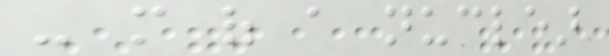- more of a nuclear
